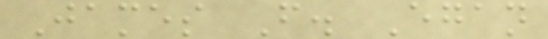James F. Egan
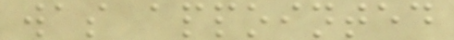was appointed
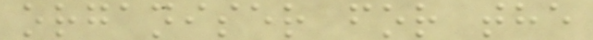organiser for the
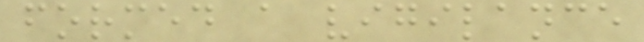formed a vigilance
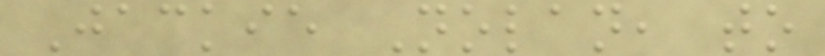Jackie Nolan, to
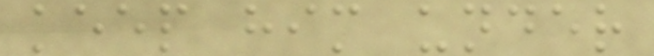keep him under
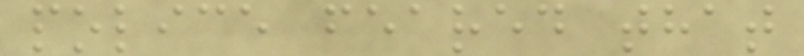police feared that
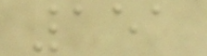151
